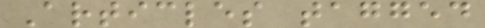Articles tagged
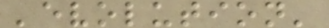'evolution'
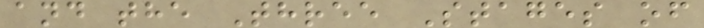and the Three Stages of
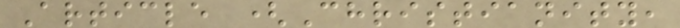Article (Christianity,
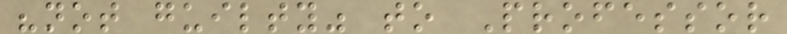"not guilty" to Professor
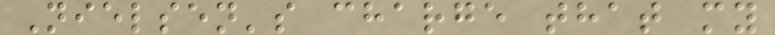Nielsen's charge that my
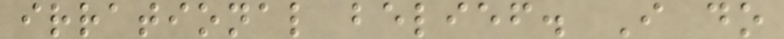irrational belief. I do
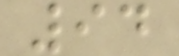94
